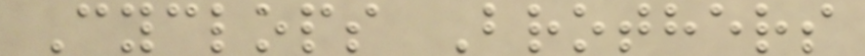Cyclops Brothers
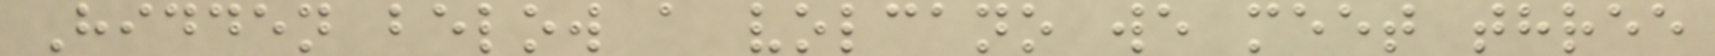Hidden below a volcano we meet three
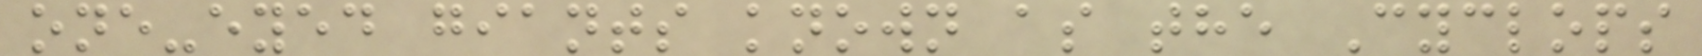one-eyed giants known as the Cyclops
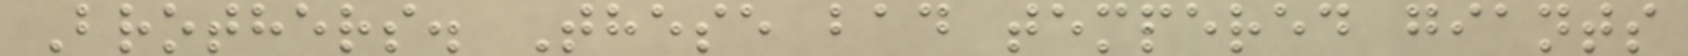Brothers. These bad tempered giants
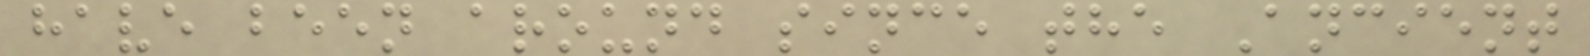have been around since the Ancient
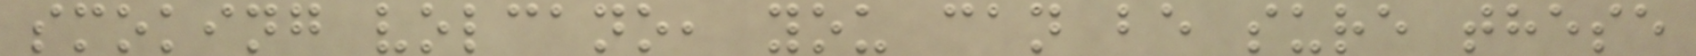smoking volcano, you can be sure these
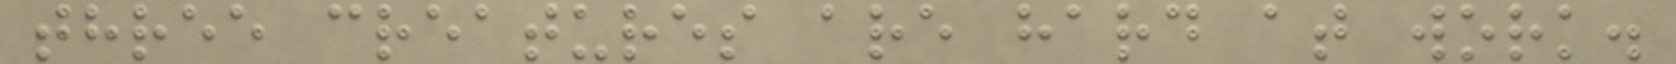three creatures are hard at work.
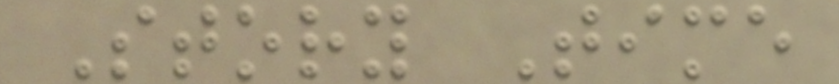Story Time
